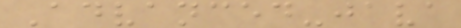Advanced-java
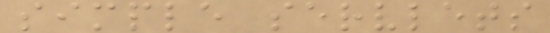simple servlets
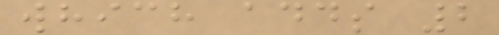which adds 2
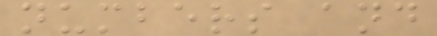numbers and
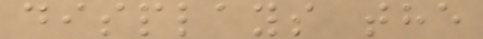displays the
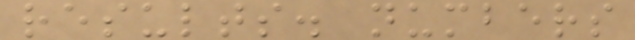results. numbers
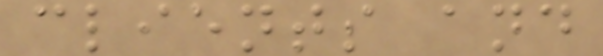clients and
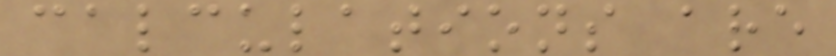calculations are
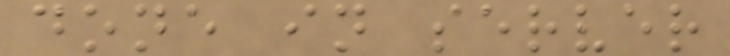done in server
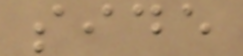side
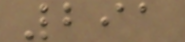291
